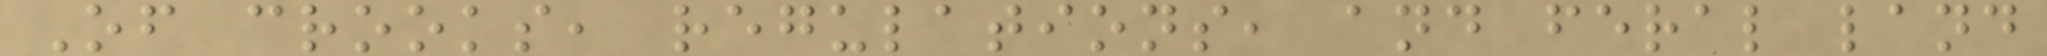Of crooks, regulations, and feral land
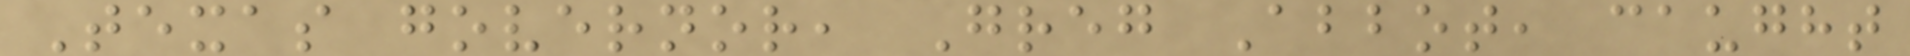Texas governor, Greg Abbot, caught
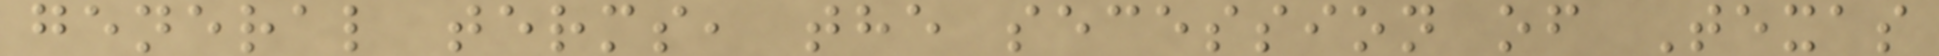general terms, the secession of Texas
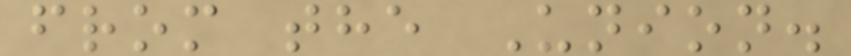from the Union.
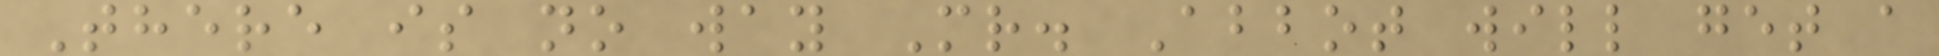There is no way Mr. Abbot will get a
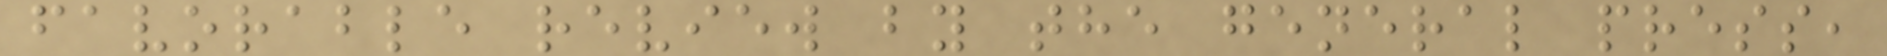favorable review by the general press,
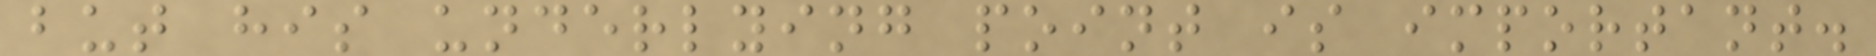but his underlying point is important.
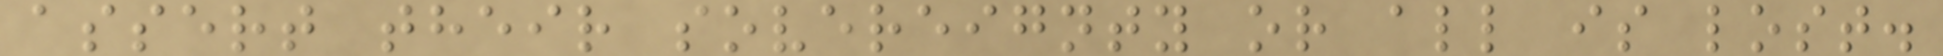assert their sovereignty or all is lost.
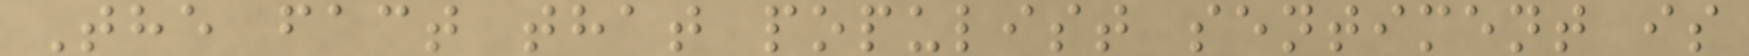The fact that populist sentiment is
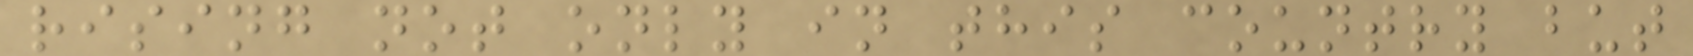rising not only in this country but
